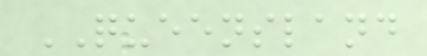QUEENSLAND
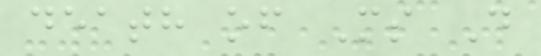death of Ms D
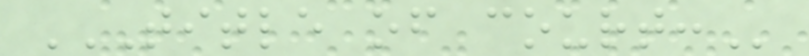TITLE OF COURT:
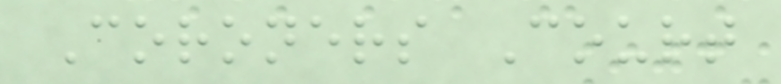Coroners Court
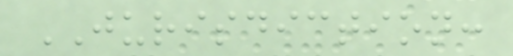JURISDICTION:
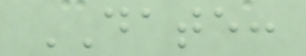DATE:
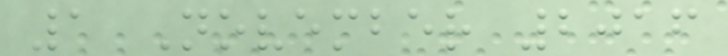1 November 2016
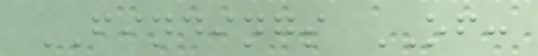FINDINGS OF:
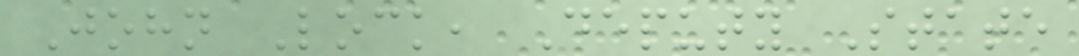John Lock, Deputy State
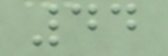44
